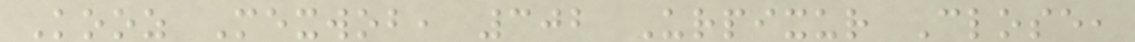Kooz Mexwob, 302 Urpixur Close,
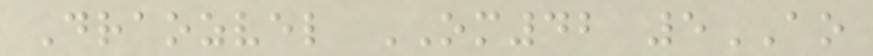Draozvel OM42 5AO
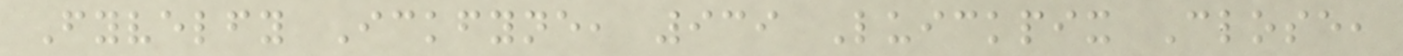Fyvelfy Ickfyne, 939 Luickpix Close,
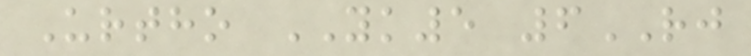Urtho YK5 6RJ
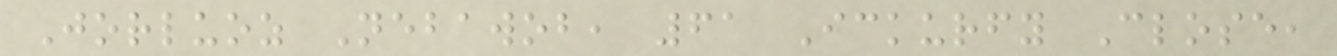Jorluoz Nebawob, 61 Ickurfy Close,
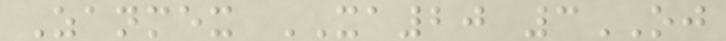Zanmex XA20 3OJ
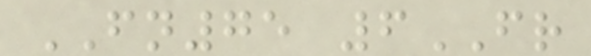FN75 6FR
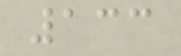133
